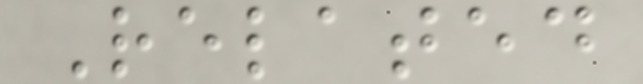Related
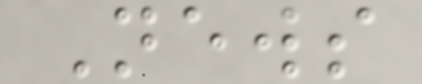News
